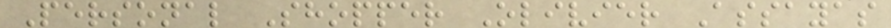Personal Shopper Olivier Assayas
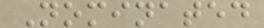Nominated
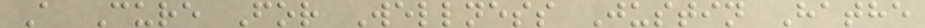A Cure For Wellness Justin Hathe
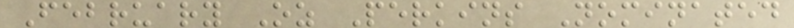February Oz Perkins Nominated
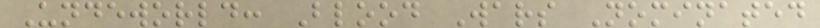Undeworld: Blood Wars Nominated
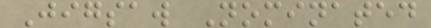Jigsaw Nominated
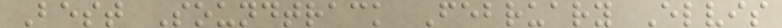Best Soundtrack February Elvis
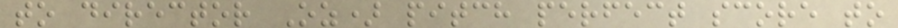to director Oz) pitch perfect score to
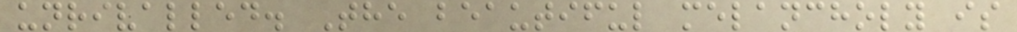unrivalled. The beautiful melancholy is
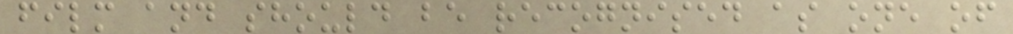film and should be recognised as one of
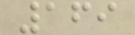169
